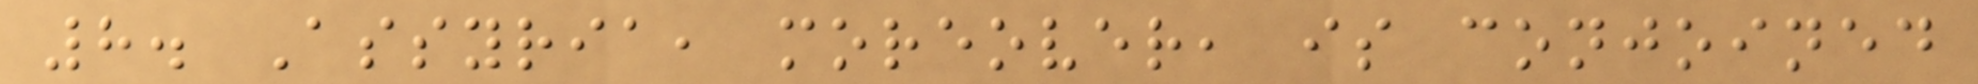8. Assyria, moreover, is conjoined
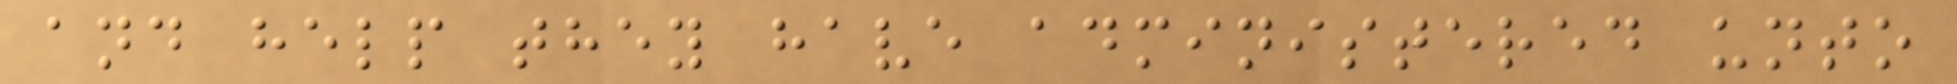and help they have administered unto
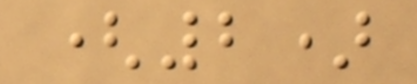(2)
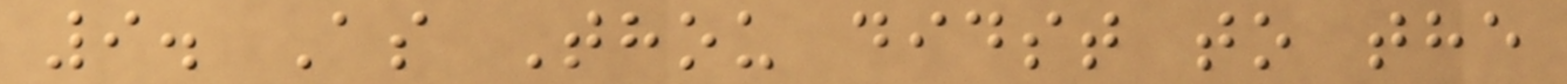9. As Thou didst to the
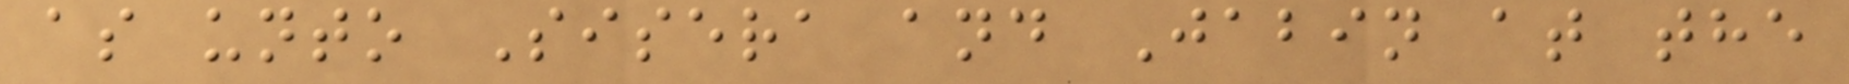as unto Sisera and Jabin at the
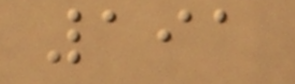191
